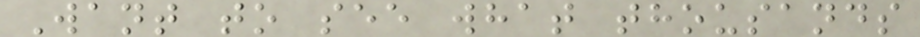Want to see what thousands
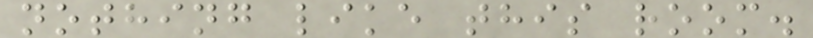nothing like this room.
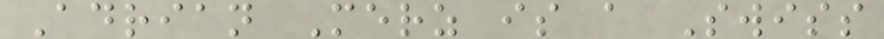Adrian Merz is a Swiss
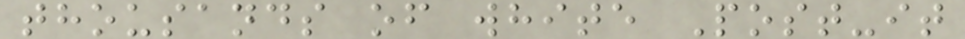thousands of white Post-it
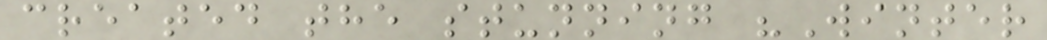created the stunning "Winter
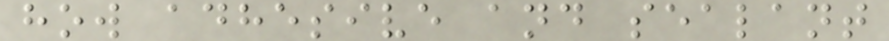how adhesive and sealant
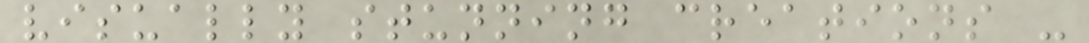visually stunning creations -
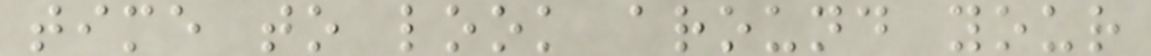time to look around your
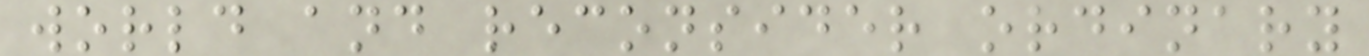world and reconsider ordinary
